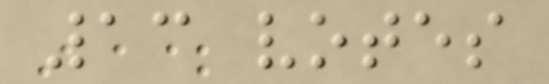13 votes
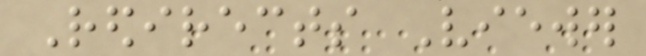Redirects Viewer
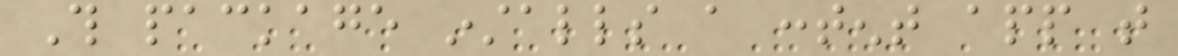This package installs a content app that
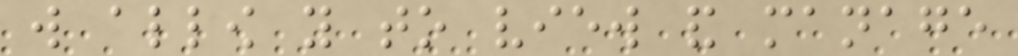will allow you to view and manage
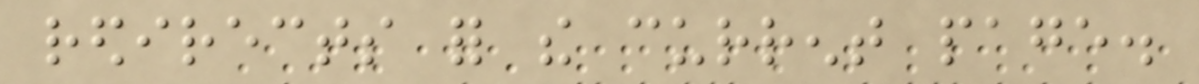redirects for the current page.
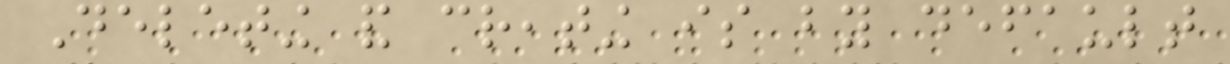Deleting and creating is by default
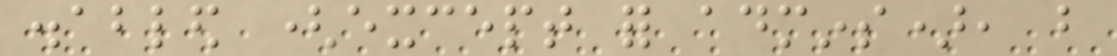disabled (except for admins), but
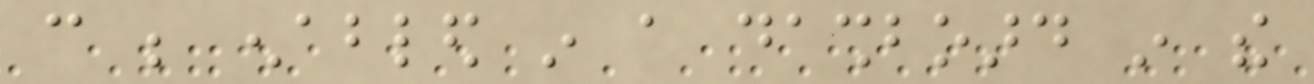can be enabled in a dashboard in the
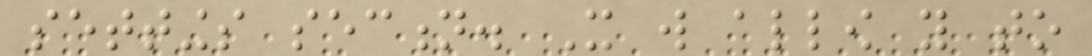settings section. It will allow you to
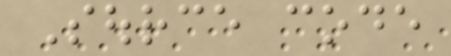Source code
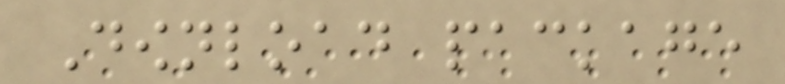Download package
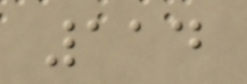114
